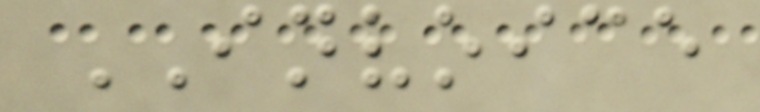INVOICE
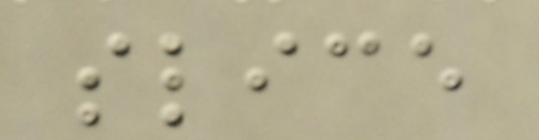slice
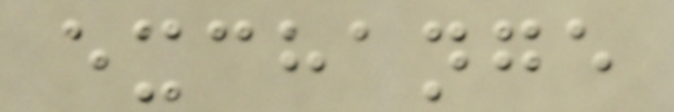exchange
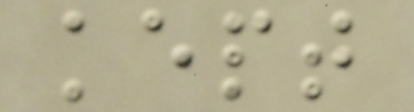kept
